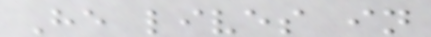He lives in
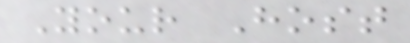Your Host
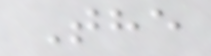The
